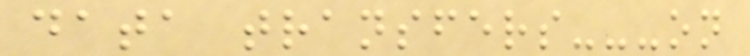data transfers---on
